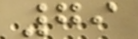79
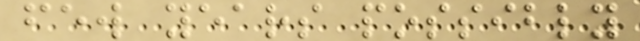few years possibly
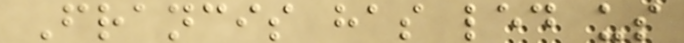Francis has led us
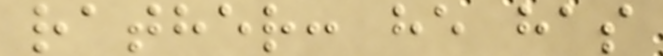rather: he has
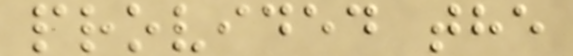provided the
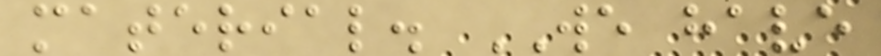material. WE have
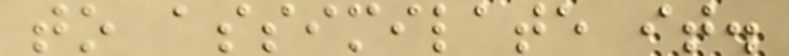to assimilate it.
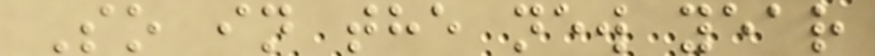So in the new year
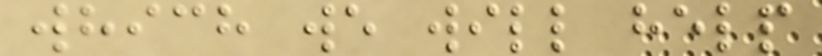which we will help
